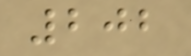202
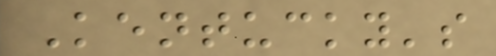Kentucky's
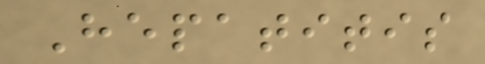Hepatitis
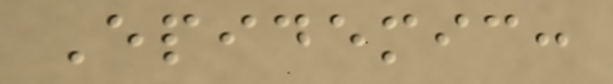Epidemic:
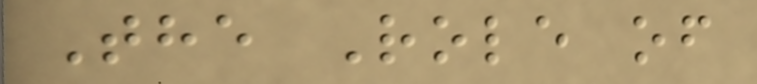The Role of
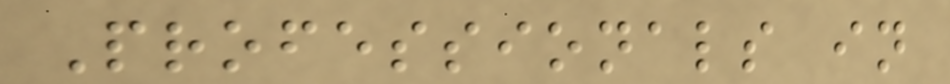Professionals in
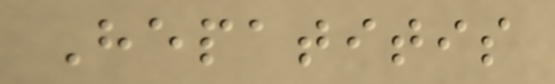Hepatitis
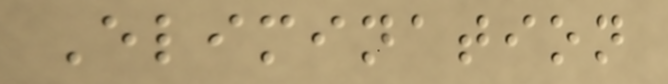Elimination
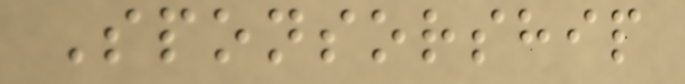Sponsorship
